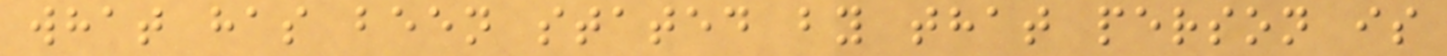what has been stated by that person is
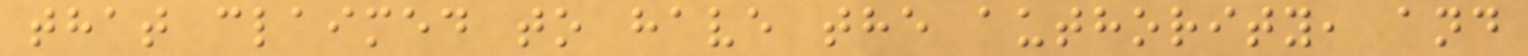that claimed to have the authority, and
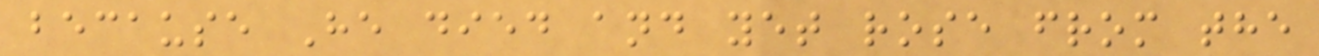because He died and yet rose from the
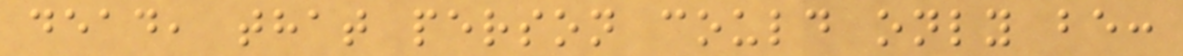dead, that person could only be:
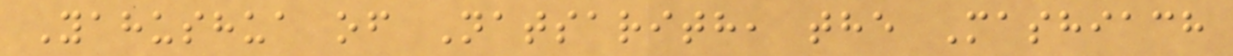Yahushua of Natsarith, the Mashiach
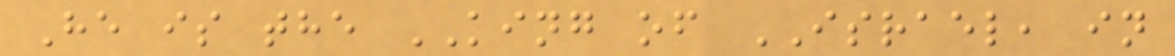He is the KING of ISRAEL, in
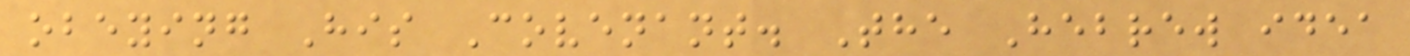obeying His Covenant. The Hebrew idea
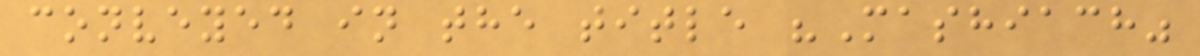conveyed in the title "Mashiach"
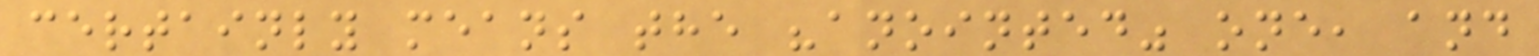certainly means the "anointed" one, and
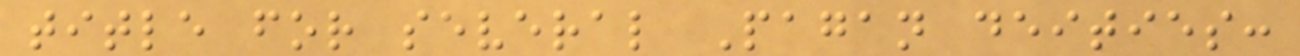title for several Pagan deities:
